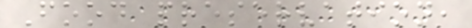Food preservation,
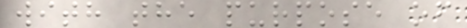with the purpose of
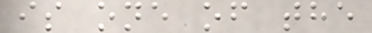is one of the
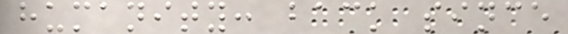humanity: back since
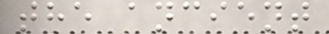the ancient
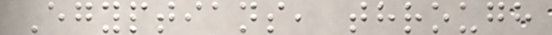Egyptians, through
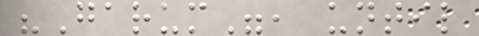"Garum", until
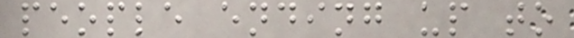people ending up to
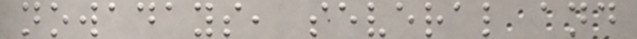nowadays, several and
